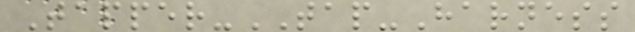Tapper-TAP-Harness
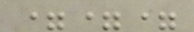===
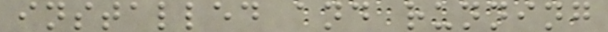installed and running
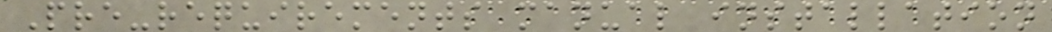Pre-requirements manual installation
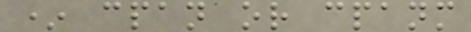* cpan or cpanm
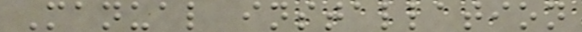Manual installation
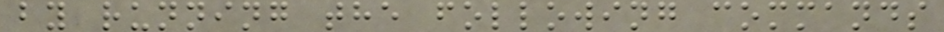by running the following commands
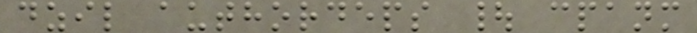dzil authordeps | cpanm
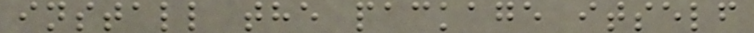install the package itself
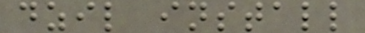dzil install
